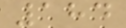184
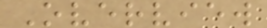Overview
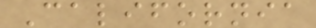California
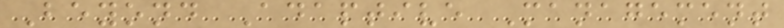Beyond Adaptive Management
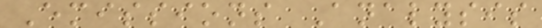Emissions Analysis
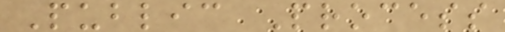Public Process
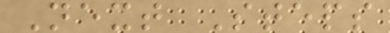Next Steps
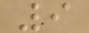9
